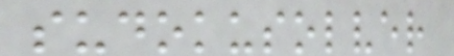sudokusolver
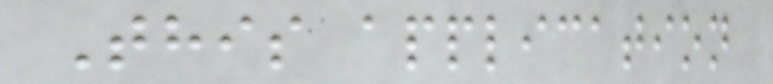This application
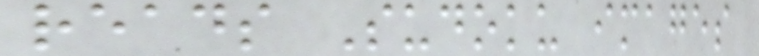reads Sudoku images
